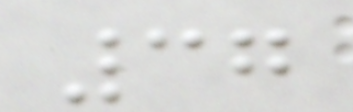37
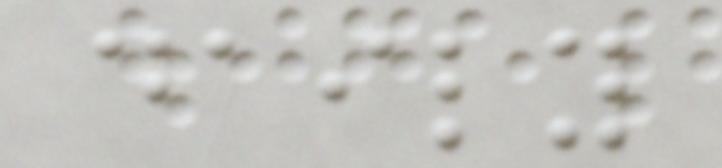daily
